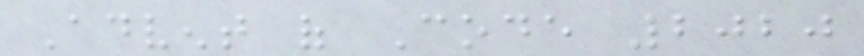Advent of Code 2020
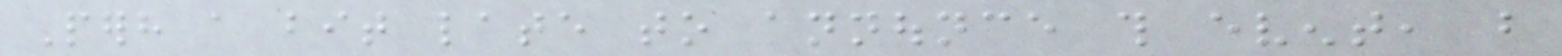Perhaps a bit late to announce this event, but
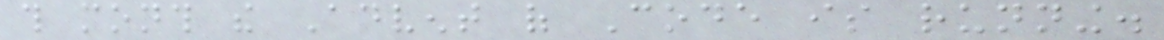this month the Advent of Code is running.
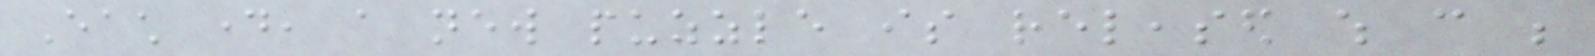Each day, a new puzzle is released which can be
